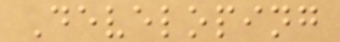Developing
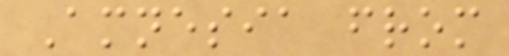Amnesia from
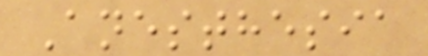Anesthesia
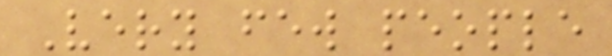Very few people
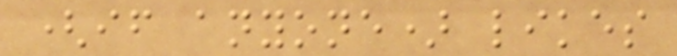(if anyone) likes
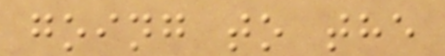going to the
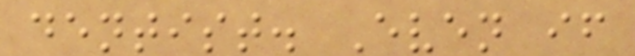dentist. Even if
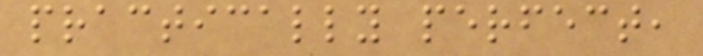practically perfect,
